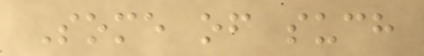Some of such
